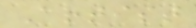Artist
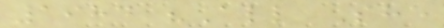1984 "All She
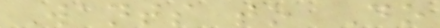Wants to Do
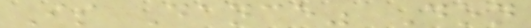Is Dance" Don
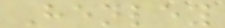Henley
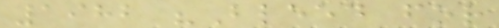1982 "Bleed for
